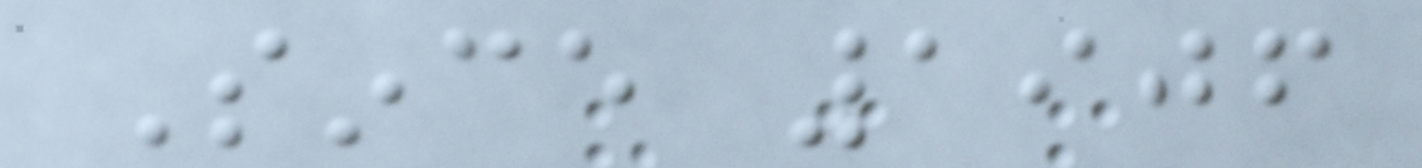Since 1906
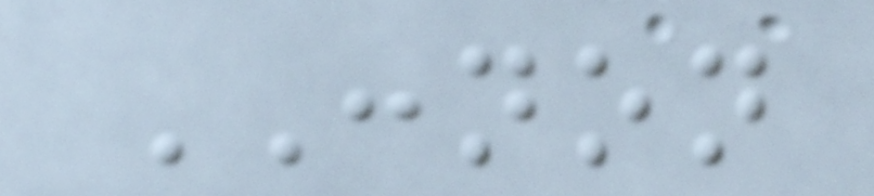CONNON
